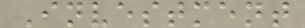Investment
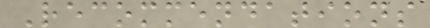Recommendations
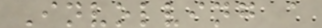Involving a
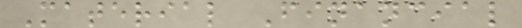Material Financial
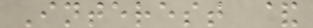Interest &
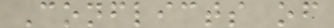Conflicts of
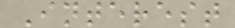Interest
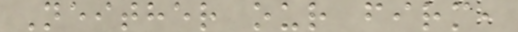Neither our firm,
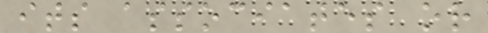its associates or
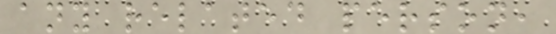any related person,
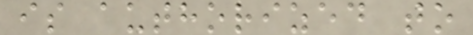is authorized to
